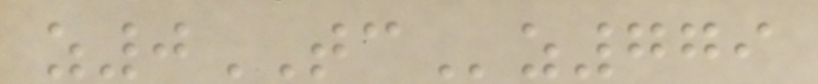z0TCz779
